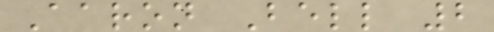Aaron Bell 2
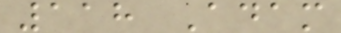118 Adam
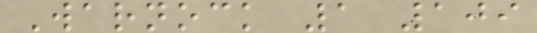Warnock 1 109
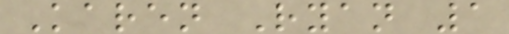Karen Ryan 1
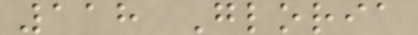118 Gloria
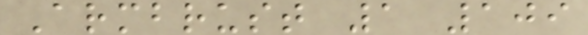Armbrust 1 109
